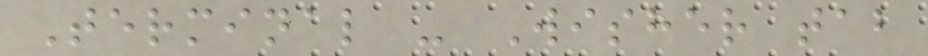Terminal - Wisher tab
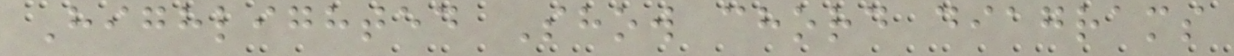Highlighted Show chord diagrams
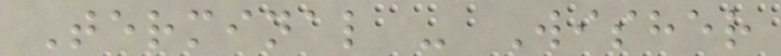Terminal - Wisher
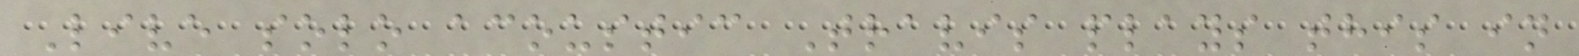Live solo acoustic Travis plays this in
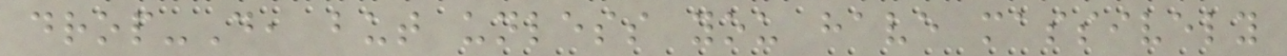drop-D, but unless you have massively
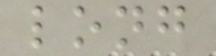long
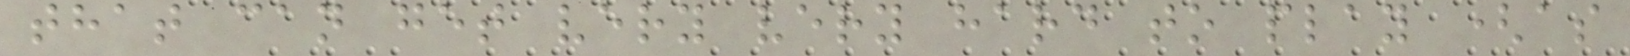that can get very very hard to play (as
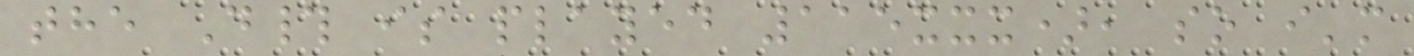the D# is played 115xxx), so i'm
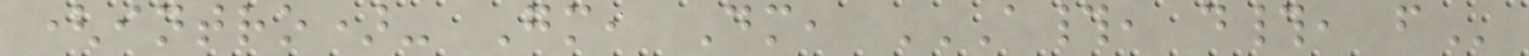(intro)- Gm, Dm, A#, D#, F
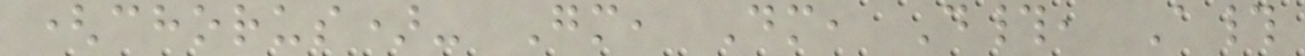(chorus)- Gm, Dm, D#, A#
